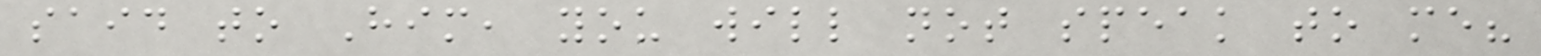said to Him, you will not speak to me?
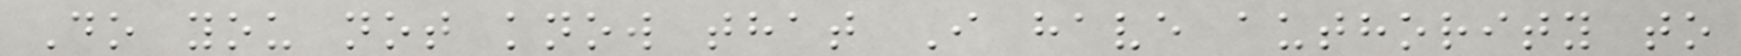Do you not know that I have authority to
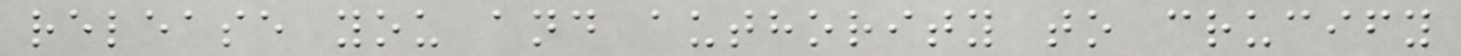release you and authority to crucify
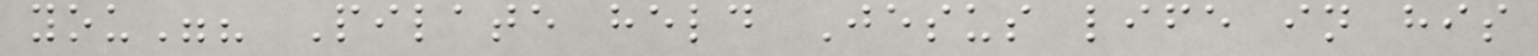you"? Pilate held Jesus life in his
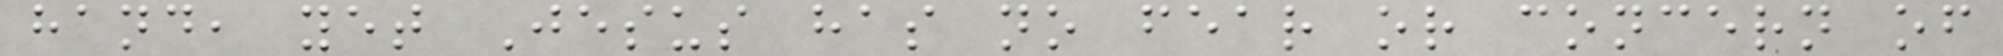hand, yet Jesus has no fear or concern of
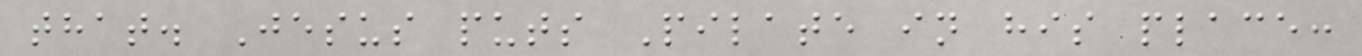that. Jesus puts Pilate in his place:
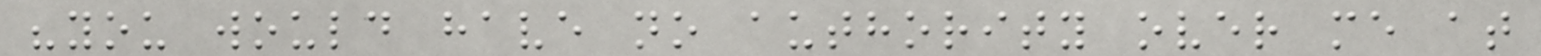"you would have no authority over me at
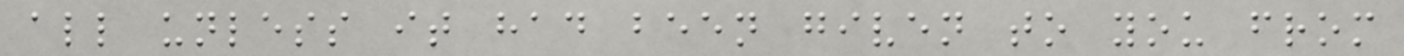all unless it had been given to you from
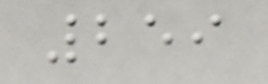259
